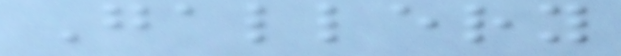Gallery
